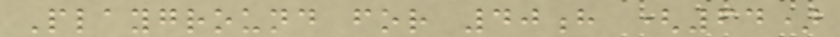Playground for 40h (64)
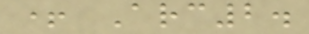+ Arc2.
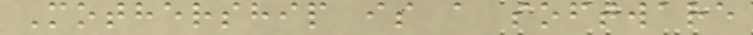Mothership is a software
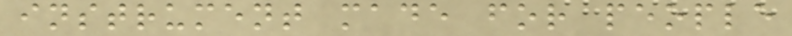instrument made for people
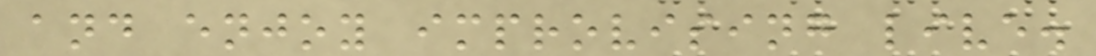and enjoy improvising live.
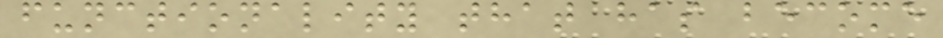functionality that has become
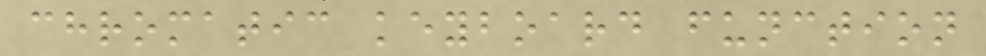chromatic keyboard function
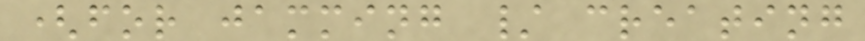(for jamming / creating
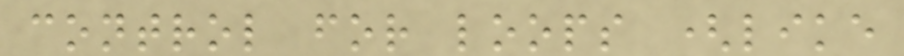control for loops (like
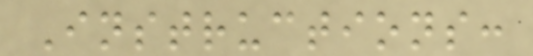Instructions:
